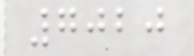7020
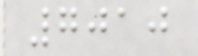7010
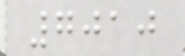7010
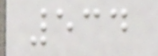534
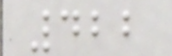422
